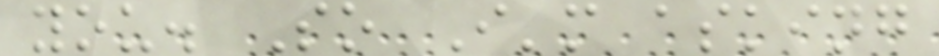you. So I'm asking
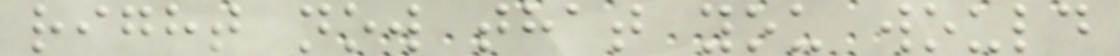right now that you would
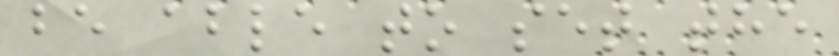be able to set the
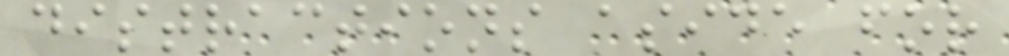distractions aside for
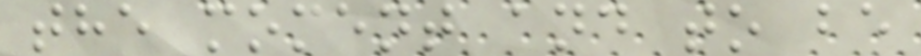the moment and to be
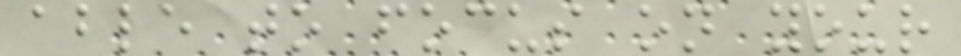able to focus on your
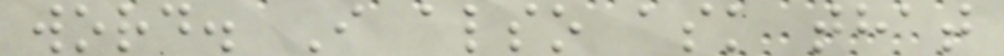word. I also ask that
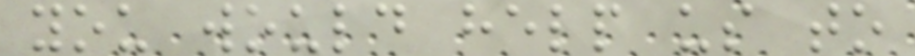you would help us to
